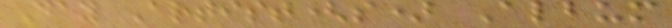Day Artist(s) Album
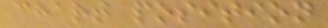chart position
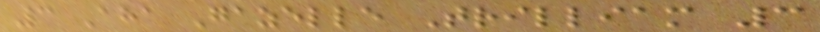3 Aha Gazelle Trilliam 3
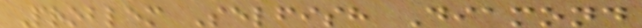Problem Selfish Diamond
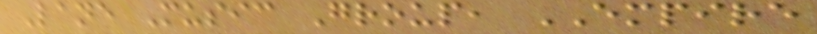Lane Music Group, EMPIRE
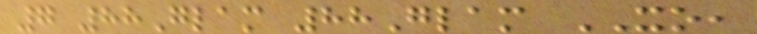7 88Glam 88Glam XO,
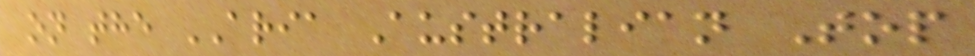on the ARIA Australian Top
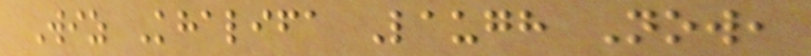Wiz Khalifa Laugh Now,
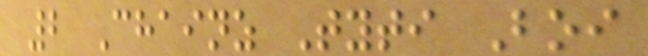2 Chainz Tyti Boi
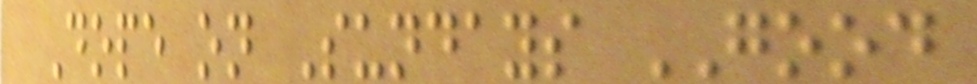Dope on Sundays GOOD
